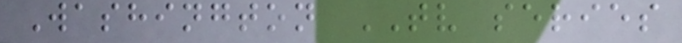Washington TV series
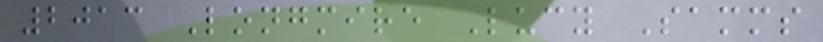2013 Longmire Lucy Samms
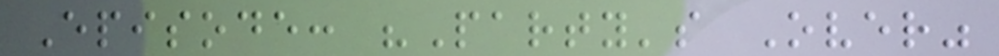Episode: "Party's Over"
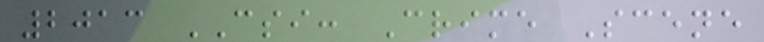2013 CSI: Crime Scene
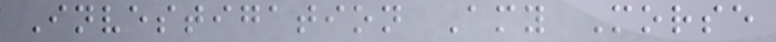Investigation Amy Morse
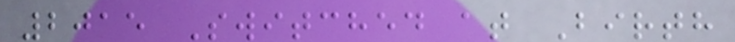2015 Switched at Birth
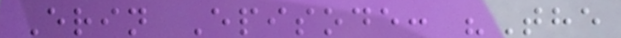Erin Episode: "The
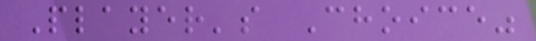Player's Choice"
